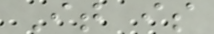It is
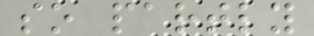so partly
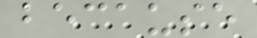because
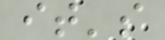it's
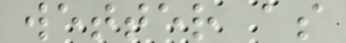wetter as
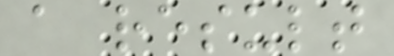a result
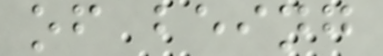of being
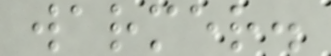warmer.
